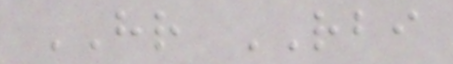HR RBI
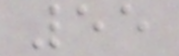55
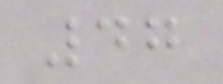47
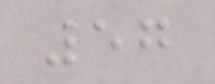57
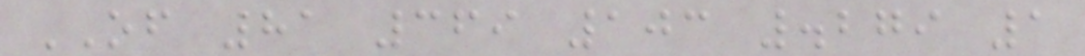OF 81 369 103 .279 1
